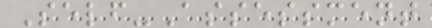Self-Assessment
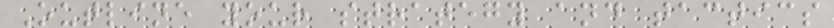Outline your strategy and tactics
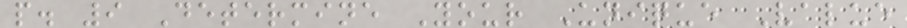p. 9 Determine Your Unique Value
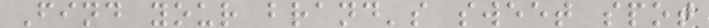Find your brand's sweet spot
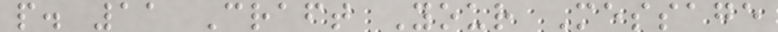p. 11 Craft Your Message
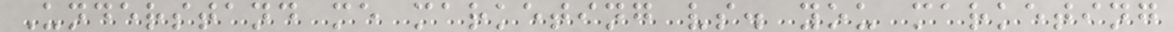Understand me marketing vs. you marketing
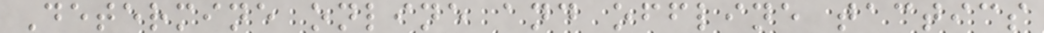Determine online and offline tactics
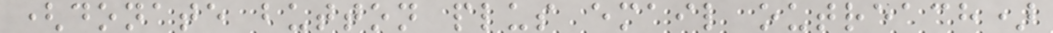(donate button plus email outreach)
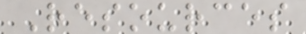Resources
